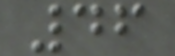46
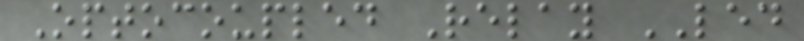Optocoupled Relay LED
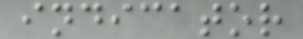indicator
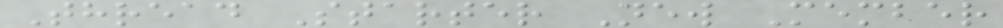Thread Starter New Member
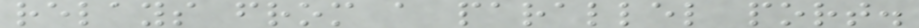relays from a parallel port.
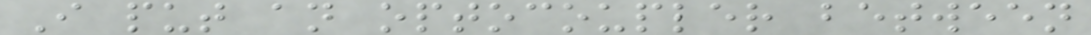I put an optocoupler between
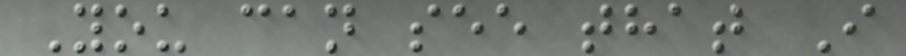You can see that I
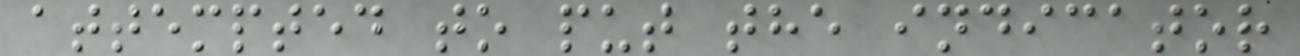attempted to put the indicator
